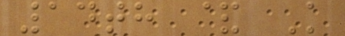14th & K
